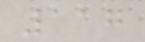117
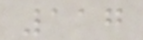117
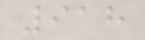918
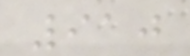910
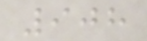908
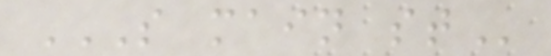S MAIN ST
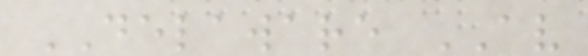DELAWARE AV
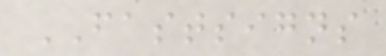FASTSIGNS
